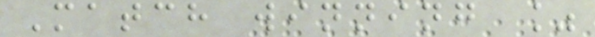Match winning %
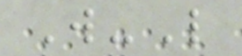W-L
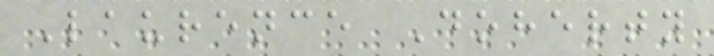Laurence Doherty
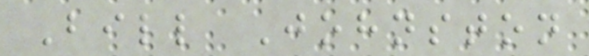Bill Johnston
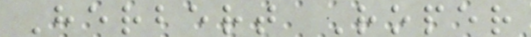Herbert Roper
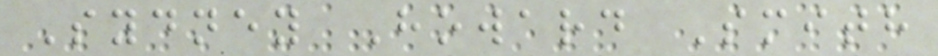Sydney Howard Smith
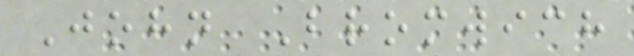John Bromwich
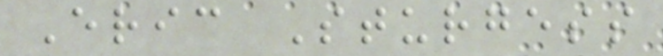Eric Sturgess
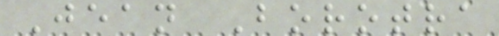Jean Borotra
